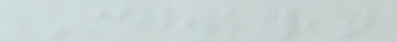Chart
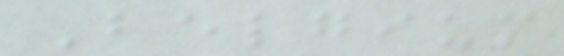Belgium
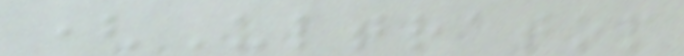(Ultratop
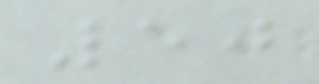50
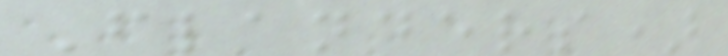Flanders)
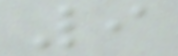9
